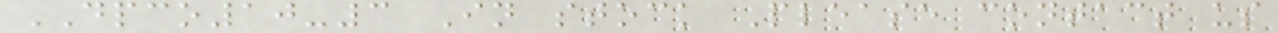DPCO10-3 In stock Please contact us
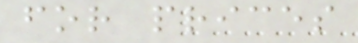for prices
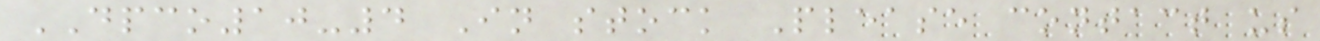DPCO10-4 In stock Please contact us
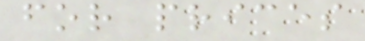for prices
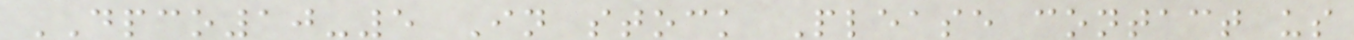DPCO10-5 In stock Please contact us
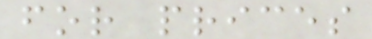for prices
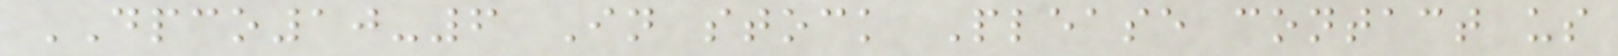DPCO10-6 In stock Please contact us
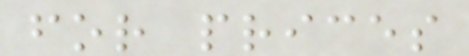for prices
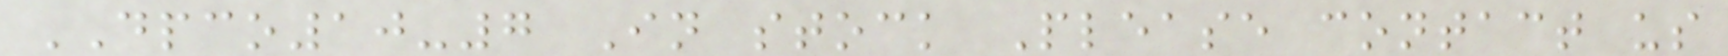DPCO10-7 In stock Please contact us
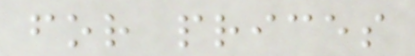for prices
